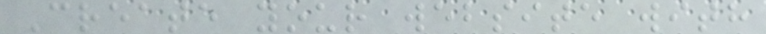Create your website with
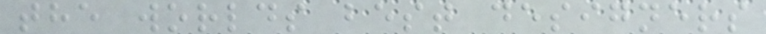the worlds best designers
